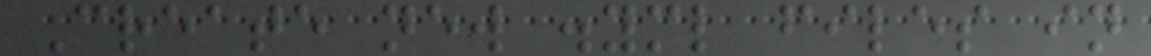Create new .yml files in
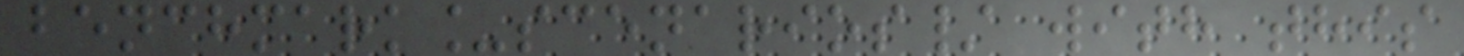benchmark_scenarios/ with this
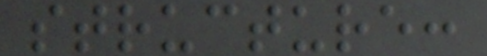structure:
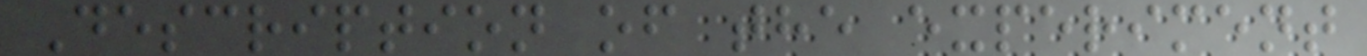Description of the experiment
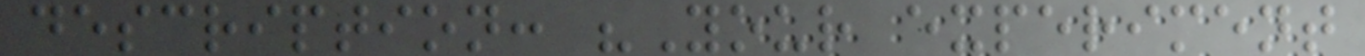description: "Your experiment
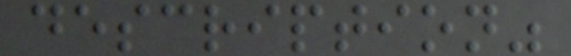description"
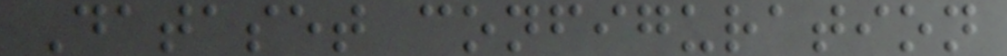Dataset configuration
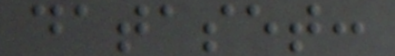dataset:
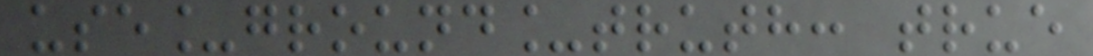use_ground_truth: true
